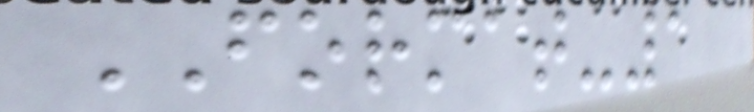FORMAT-1
